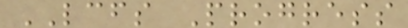LCFS Progress
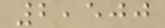2,500
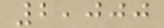2,000
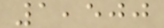1,500
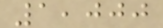1,000
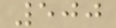500
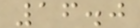16.0
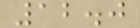12.0
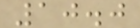10.0
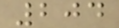204
